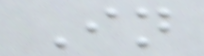In
